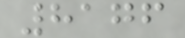8176
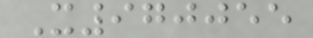X970055
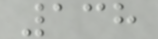138
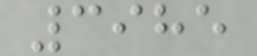3985
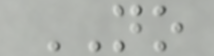NO
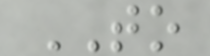TO
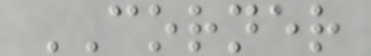CORNER
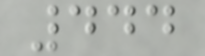444
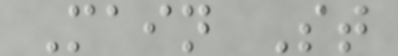Main St
